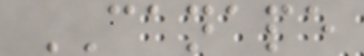CANAPE
